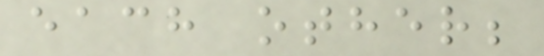each other;
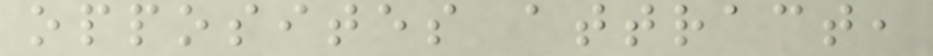opposites attract,
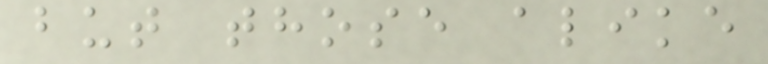but those alike
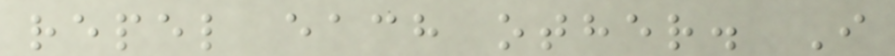repel each other. I
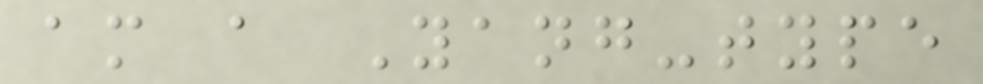am a Yang-type
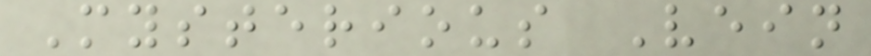Mysterious Vein
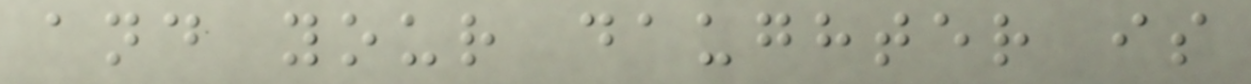and your daughter is
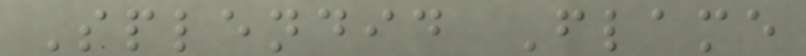Splendid Flame
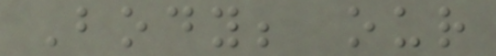Body; our
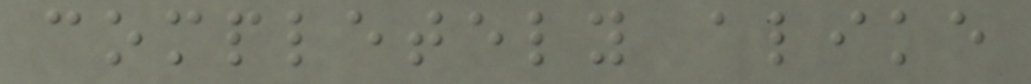completely alike
